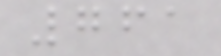761
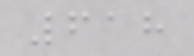618
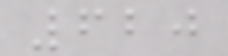620
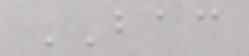BAC
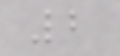2
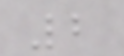2
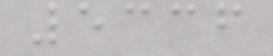5336
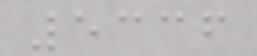5336
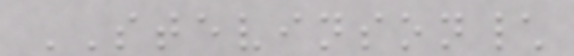STEVINSON\
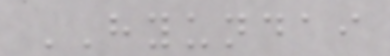HYUNDAI
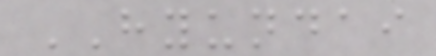HYUNDAI
